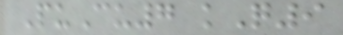PuCu7 kQ9
